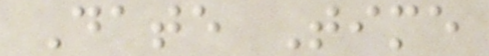Date Time
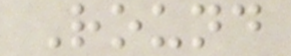Round
